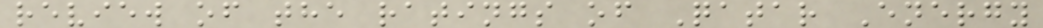review of the ratings of Qatar Energy
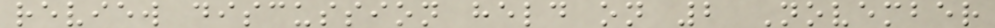review discussion held on 2 November
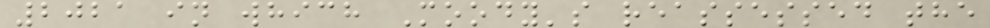2021 in which Moody's reassessed the
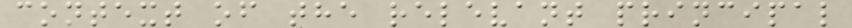context of the relevant principal
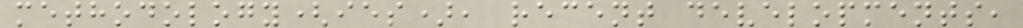methodology(ies), recent developments,
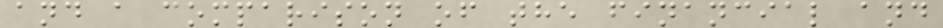and a comparison of the financial and
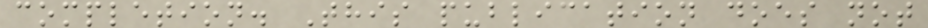completion. This publication does not
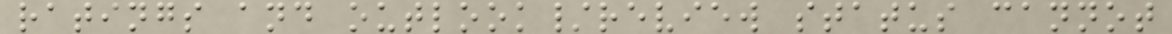ratings and outlook/review status cannot
